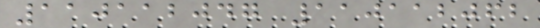110112047 110112062
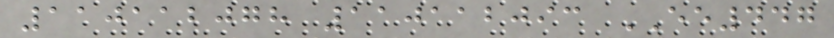110112078 110112093 EE447
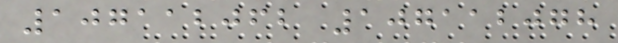107112062 107112078
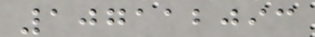107112093
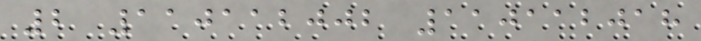2 110112002 110112018
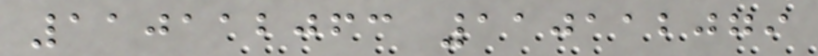110112063 110112079
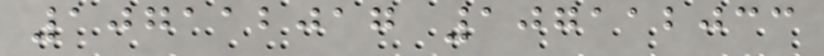107112017 107112033
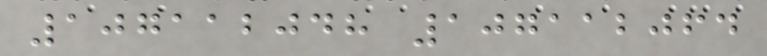107112048 107112064
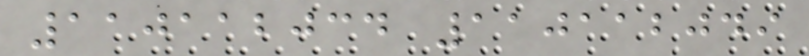110112034 110112049
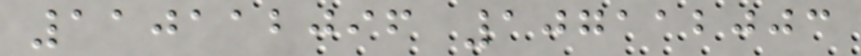110112096 107112003
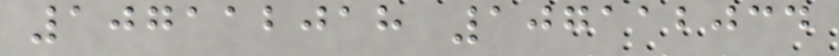107112018 107112034
